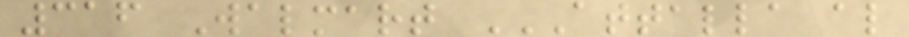316 Walmart ATTALLA AL
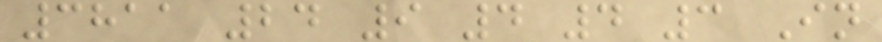3811 24 9 4 4 3 In
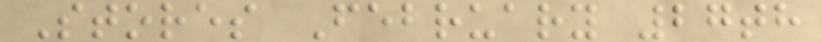Stores February 27th
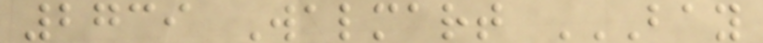2739 Walmart BAY
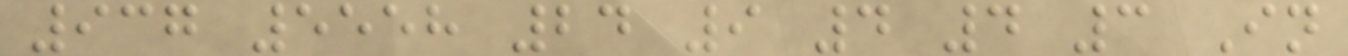937 5558 24 9 4 4 3 In
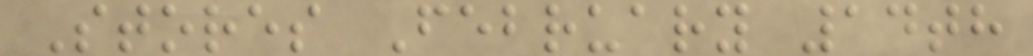Stores February 14th
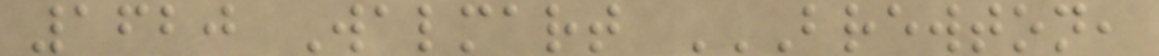1620 Walmart BREWTON,
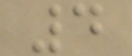4
